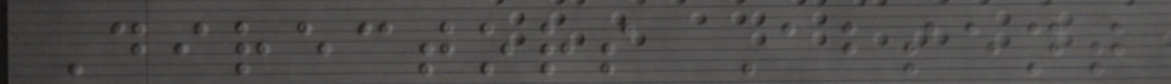Directors Absent
